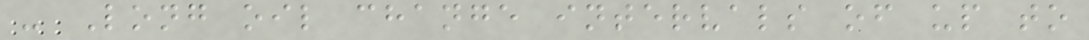- Long oil change intervals of up to
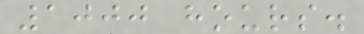1000 hours.
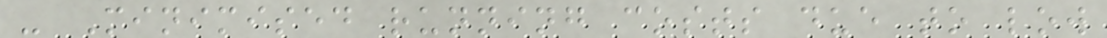- Minimised running costs due to low
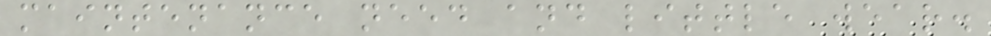maintenance need and little wear.
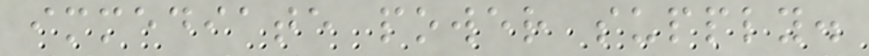immediate power supply.
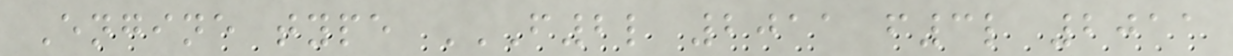Engine type F2L 2011 F3L 2011
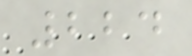224
